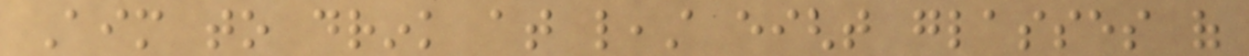Aim to drink at least eight glasses of
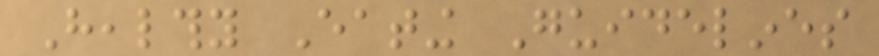Healthy Eating Guidelines
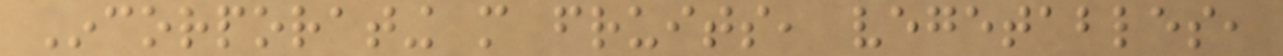Incorporating more fruits, vegetables,
